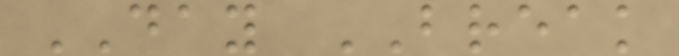DAY BREAK
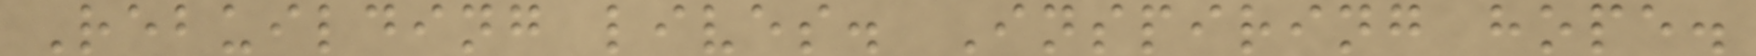Rebuilding lives. Inspiring hope.
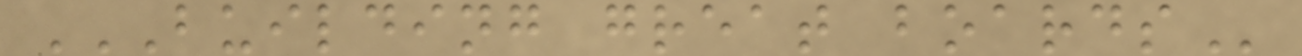BUILDING GREAT BOARDS
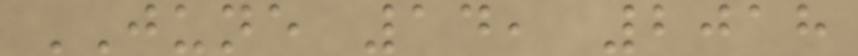JUNE 14, 2018
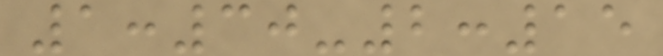1:30-2:15
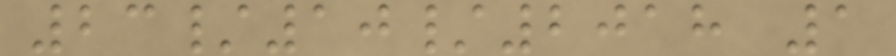23/10/2018 1
